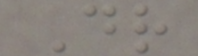Dr
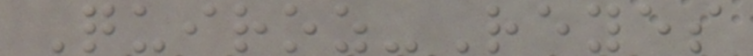Quiroz-Reyes
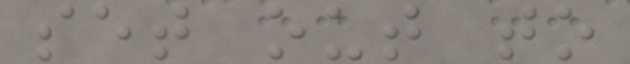set out to
